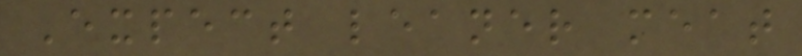Expect leaner meat
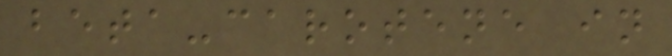beta-carotene in
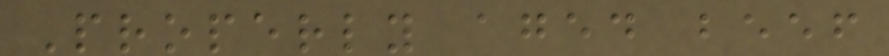Properly aged beef
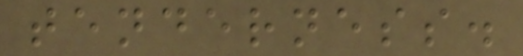tenderness.
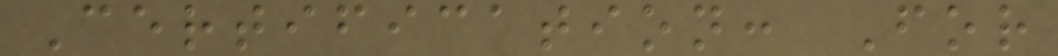Certification: For
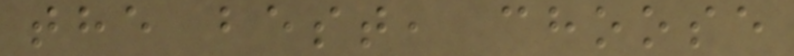the best, choose
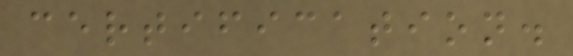certification.
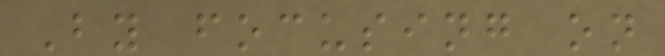By focusing on
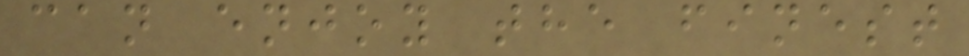can enjoy the finest
